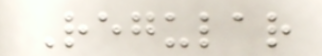Regular
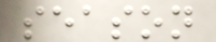season
